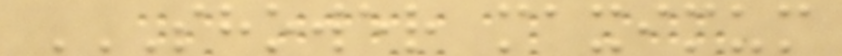SHOWER MAXIMUM
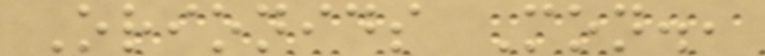Orionids Mon.,
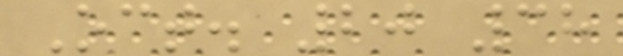Oct. 20 38
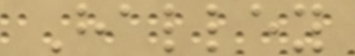Halley
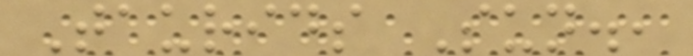Taurids Sun.,
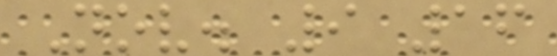Nov. 9 16
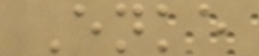Enke
